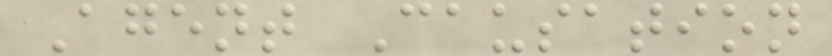Agent Causation
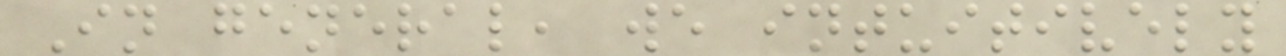In general, we intuitively
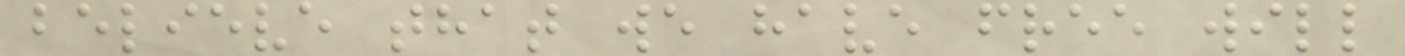believe that we have free will
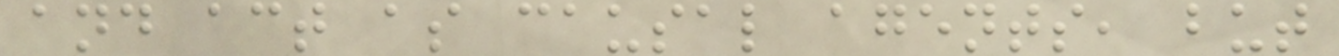and act as causal agents, but
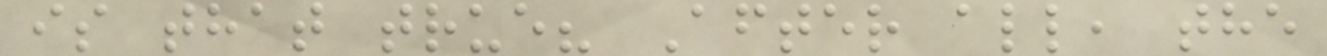is that true? After all, the
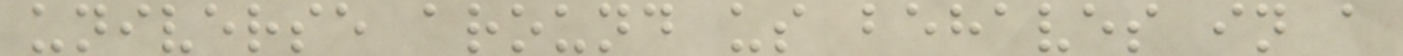universe around us behaves in a
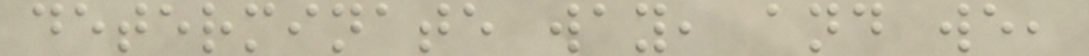determinate way, and we,
